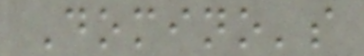Domino's
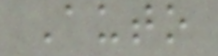Auto
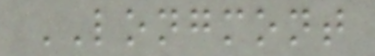LONGMONT
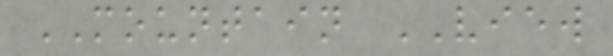MOUNTAIN VIEW
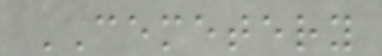CEMETERY
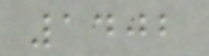1402
